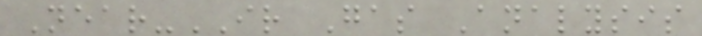Near-IR Gas Analysis
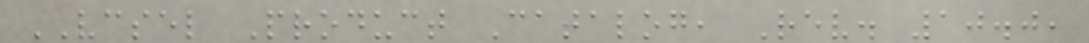VCSEL Product Catalog, Rev. 10.0,
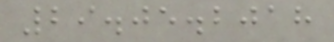29.05.2018
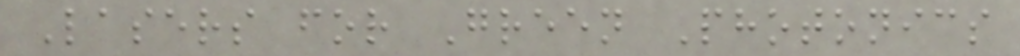Lasers for Green Photonics
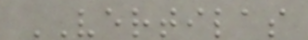VERTILAS
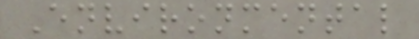Environmental
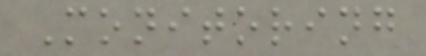Monitoring
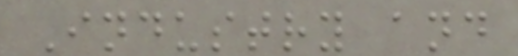Industry and
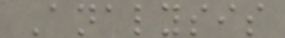Analysis
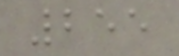255
